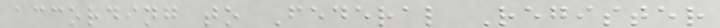according to Federal Register
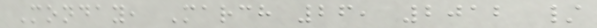Monday, March 26, 2012 /
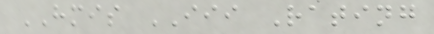HMIS III Rating
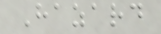Hazard
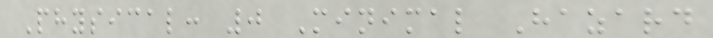Physical: 0 Minimal Hazard
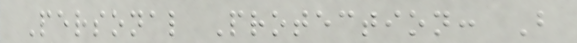Personal Protection: B
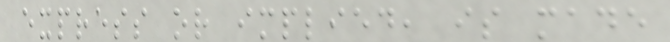express or implied, is made
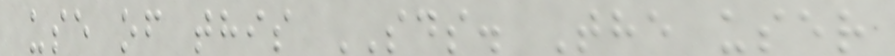use of this SDS. The user
